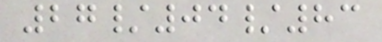27/04/83
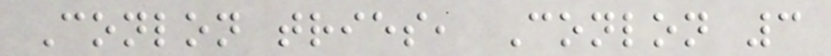Conlon tries, Conlon 3
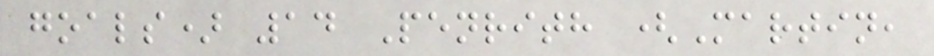goals) 14 Penrith (Martin,
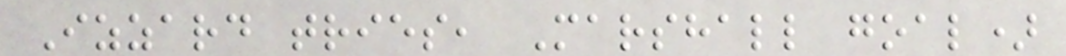Izzard tries, Marshall goal)
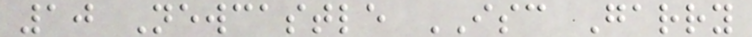10 Newcastle ISC Garry
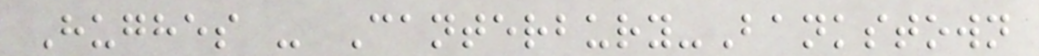Hughes - Canterbury-Bankstown
